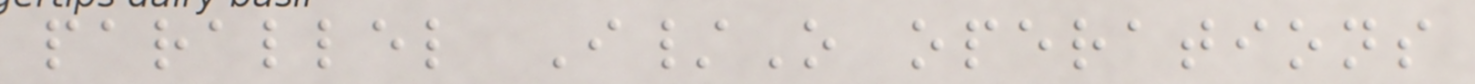parallel I/O operations
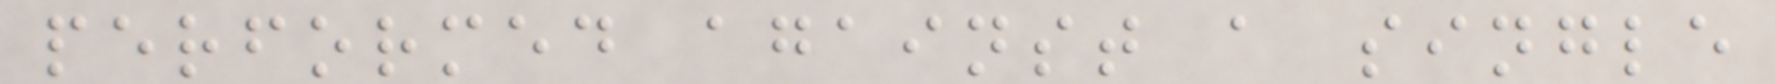performed against a single
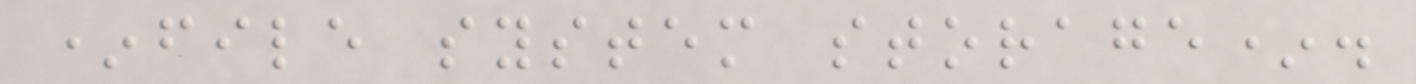*file system storage*.
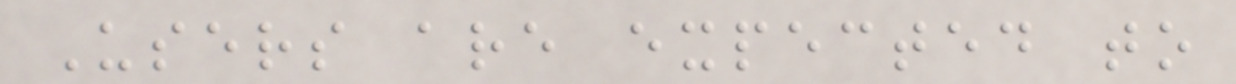Users are expected to
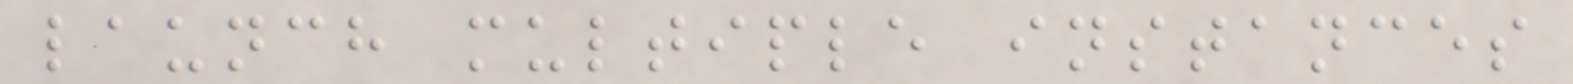launch multiple instances
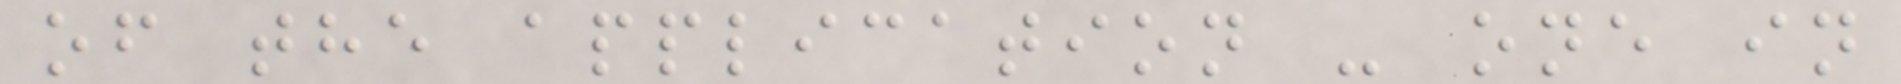of the application - one in
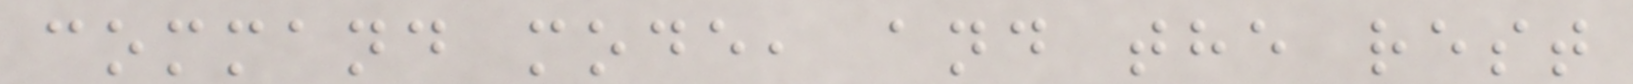command mode, and the rest
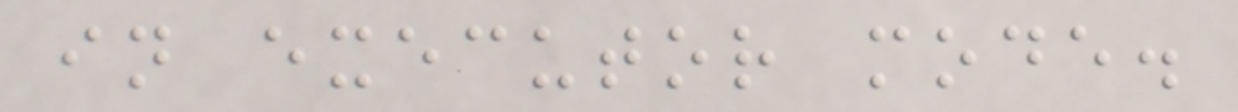in executor mode.
